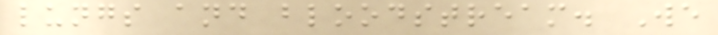lungs and bloodstream. We
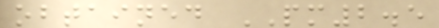obtained PM2.5
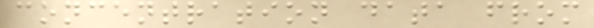concentration data from
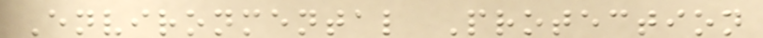Environmental Protection
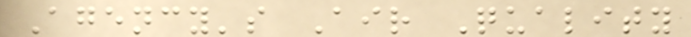Agency's Air Quality
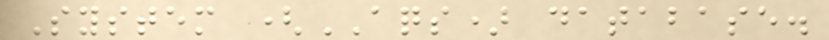System (AQS) database.
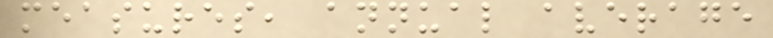measures, annual average
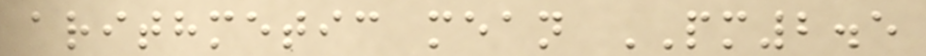arithmetic mean PM2.5
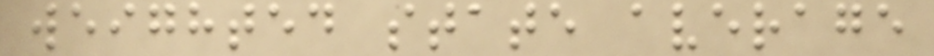weighted state average
